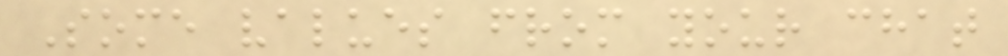Some values from your chat
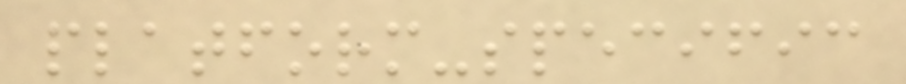platform-specific
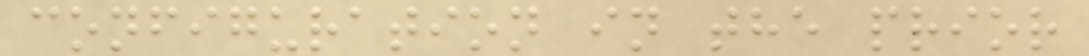configuration in the prior
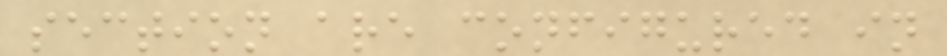section are configured in
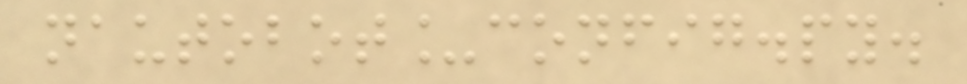nautobot_config.py.
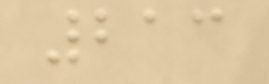213
